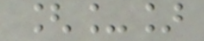[_]
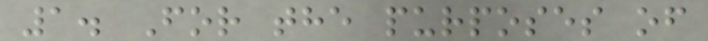1. For the purposes of
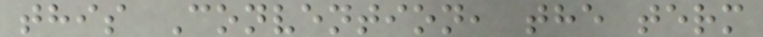this Convention, the term
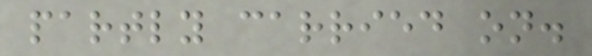partly carried on.
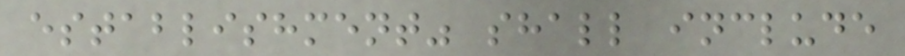establishment" shall include
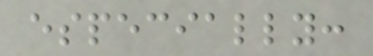especially:
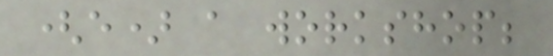(e) a workshop;
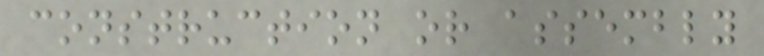construction or assembly
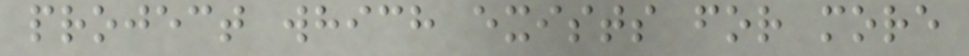project which exists for more
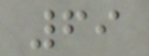69
